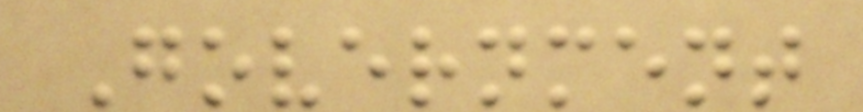Government
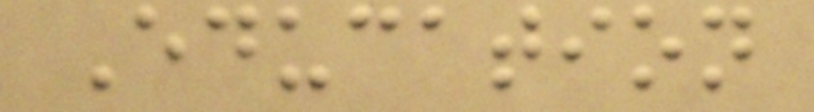Education
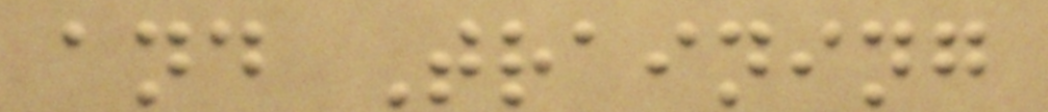and Training
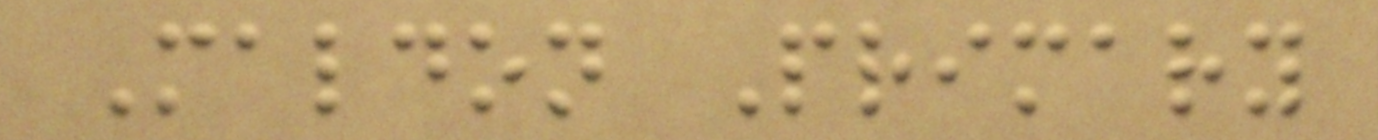Maldon Primary
